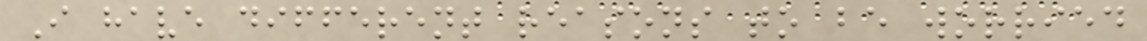I have different reasons to be worried
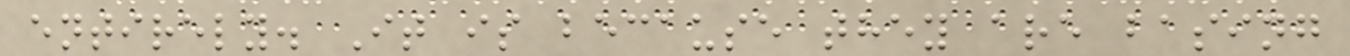entirely. It is because they are basing
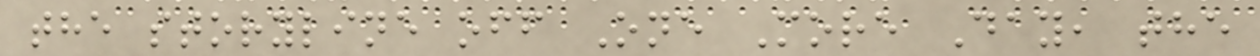the storyline off One More Day, the
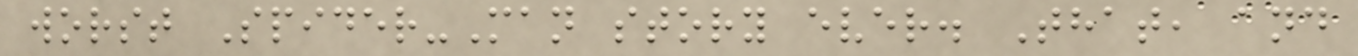worst Spider-Man story ever. That, and
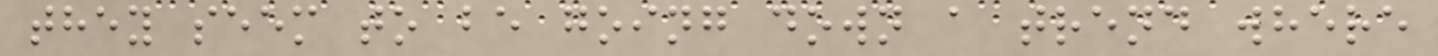they seem to be going down a trend where
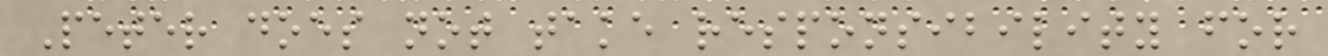Peter does not take responsibility for
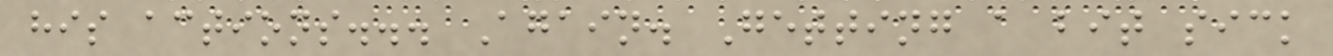his actions... Again. Getting a bit sick
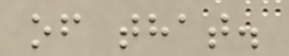of that.
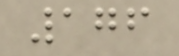176
